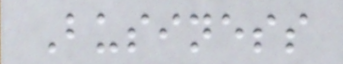Business
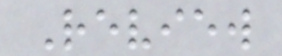Review
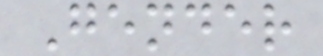Gender
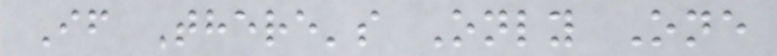If There's Only One
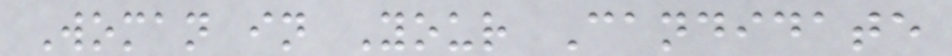Woman in Your Candidate
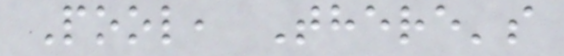Pool, There's
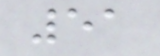51
